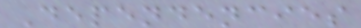Dependencies
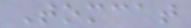Tomcat
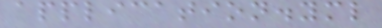application.yml
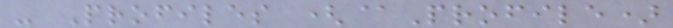- Profiles (@Profile)
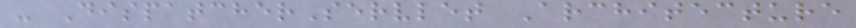- DispatcherServlet Architecture
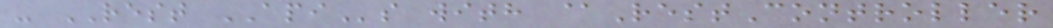- REST APIs with @RestController
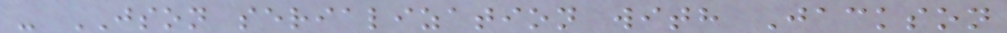- JSON serialization with Jackson
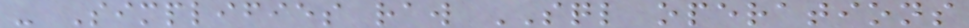- Simplifies raw SQL operations
